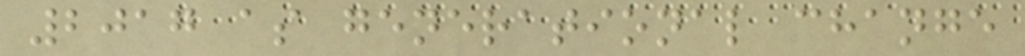2017 as generational change
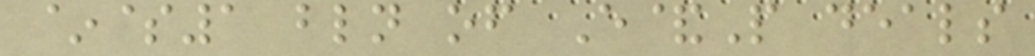~$1 bln of E&P deals
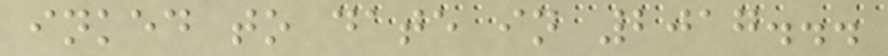inked to date in 2017...
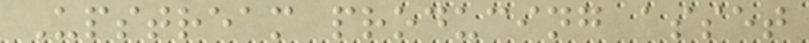Upstream producing asset
